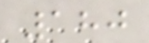180
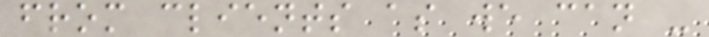from clients as we can -
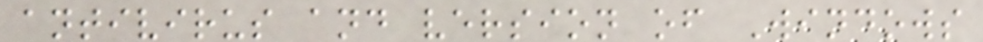antivirus and version of Windows
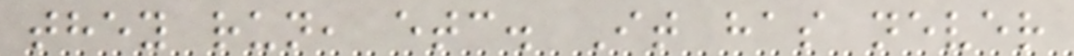they run, etc. It has never
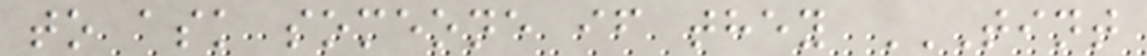to ask someone if they TINT
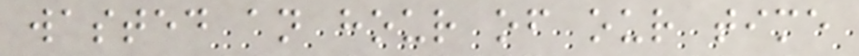wasted an hour of our time
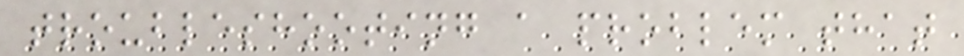troubleshooting a problem that
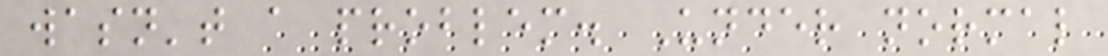wasn't a problem. Under normal
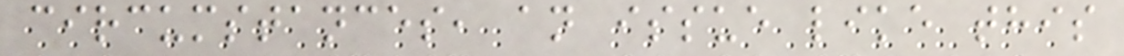circumstances, an issue like this
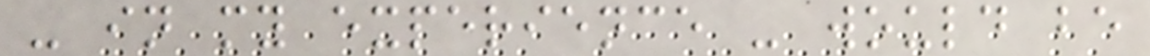- in my experience - would be
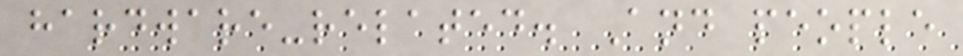hardware-related. And people
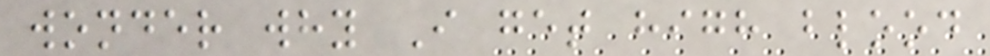wonder why I get high blood
